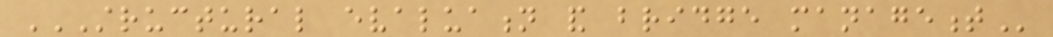STRUCTURAL EVALUATION AND BRIDGE MANAGEMENT
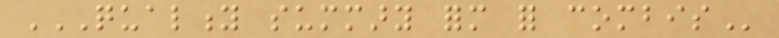QUALITY SUMMARY FORM FOR COMBIS
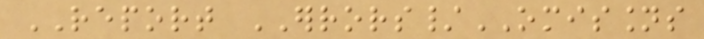REPORT ERRORS/OMISSIONS
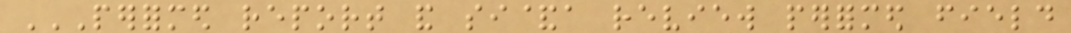PERFORMED REPORT AND SI&A REVIEW PERFORMED FIELD
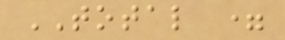TOTAL =
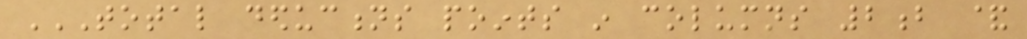TOTAL DEDUCTIONS POINTS IN COLUMNS 2B &
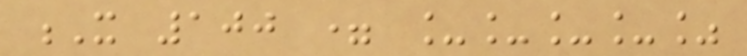X 100 = ____%
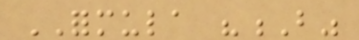FORMULA "B"
